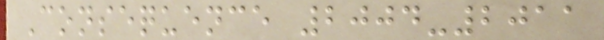Consequence 2004-2011
